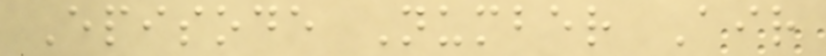Episode Number Air
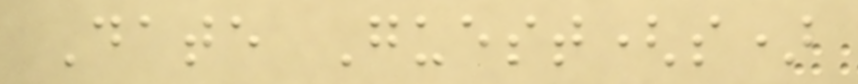Date Guest(s)
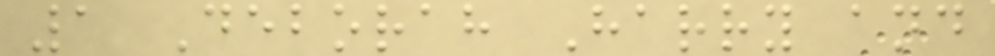1 Deborah Harry and
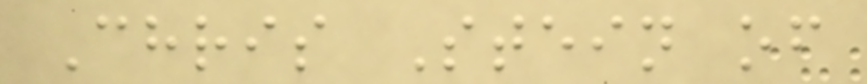Chris Stein of
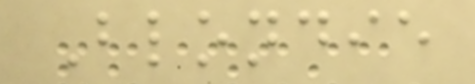Blondie
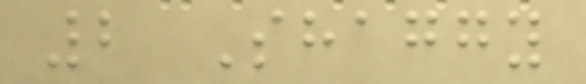2 Shaggy
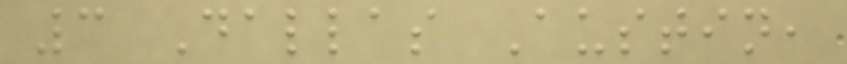3 Dallas Austin,
